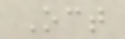Oct
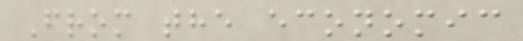From the economic
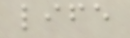life
